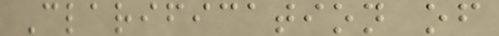Clarification of
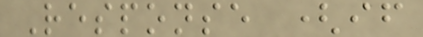Response (if
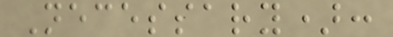Necessary):
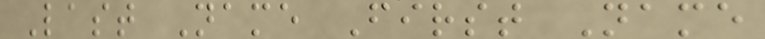Last Name First Name
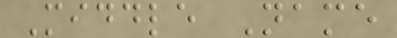Middle Name
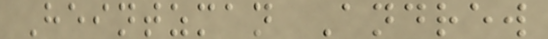Heintzman Andrew
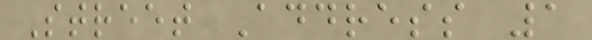Street Address 1
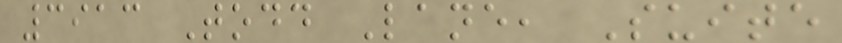3913 Todd Lane, Suite
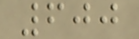600
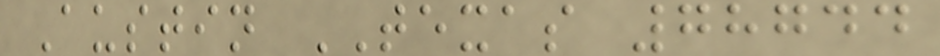Austin TEXAS 78744
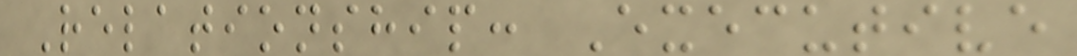Relationship: Executive
